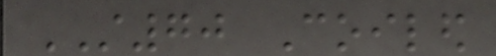ST70 Coiled
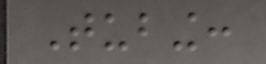Tubing:
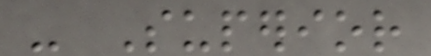- Superior
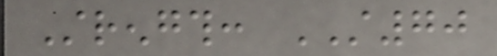Strength: ST70
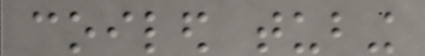coiled tubing
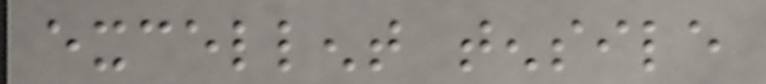excellent tensile
